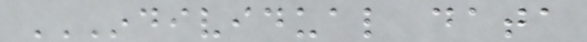INDIVIDUAL DATA
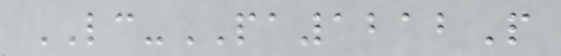LC-PA1212P
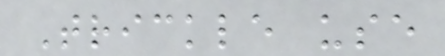Trickle use
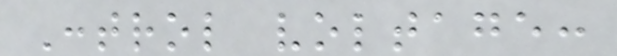Control voltage:
